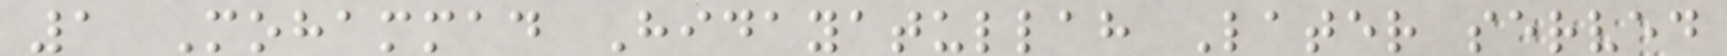1 Mohammad Hidayatullah Later served
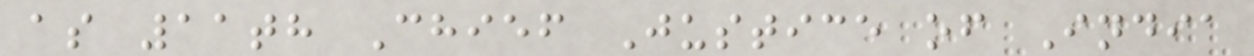as 11th Chief Justice of India
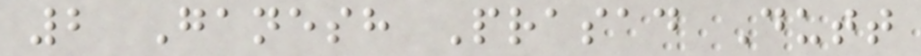2 Ganesh Prasad Dutt
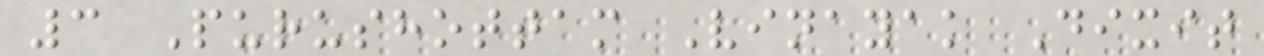3 Purushottam Vinayak Dixit
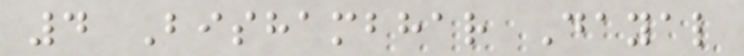4 Bishambhar Dayal
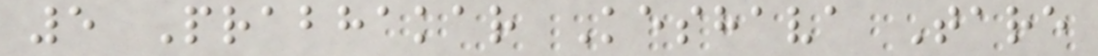5 Prabhakar Keshava Tare
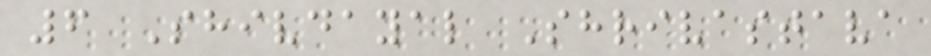6 Shivdayal Shrivastava
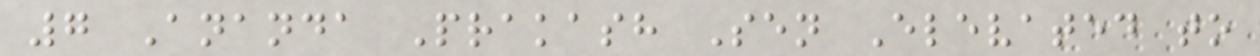7 Ananda Prakash Sen Elevated to
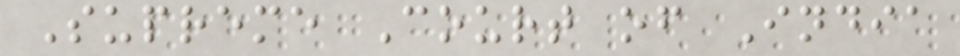Supreme Court of India
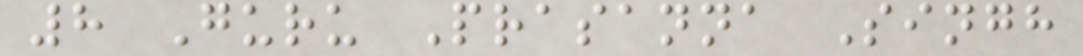8 Guru Prasanna Singh
